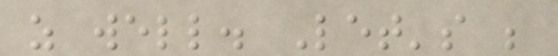as well. Let's be
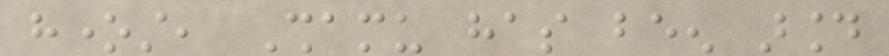honest, Shamu has been around
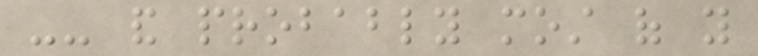-- and probably most of you
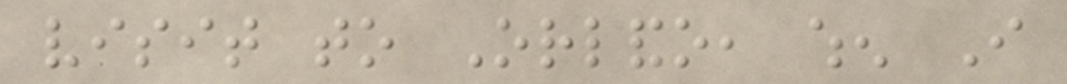visit to Orlando, when I
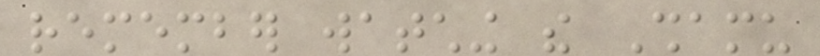remember watching the Shamu
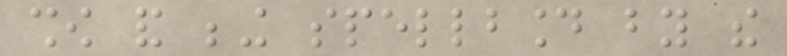show and being spellbound by the
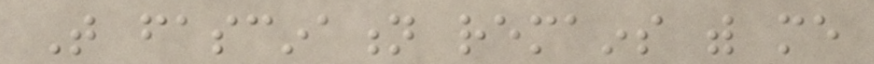That fascination remains with me
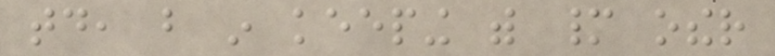today, but in keeping with many other
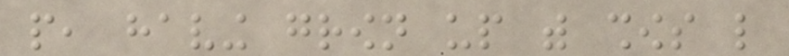people, having grown up with shows like
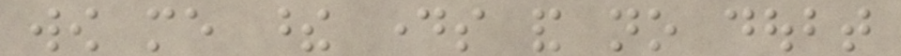wow me these days and no doubt
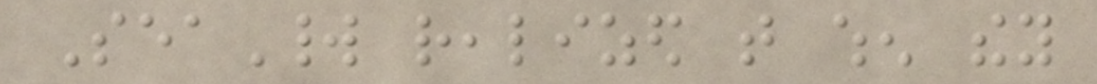SeaWorld realized that when they
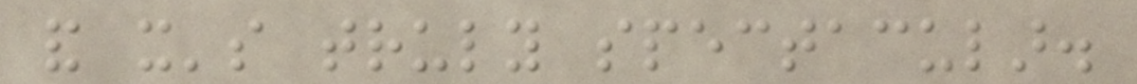and it's truly spectacular.
